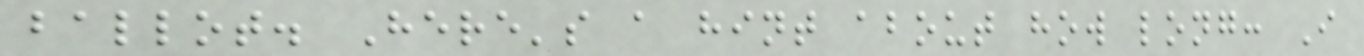ballot. Here's a hint about how long: I
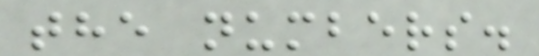the numbers.
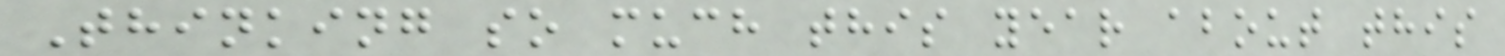Thinking so much this year about this
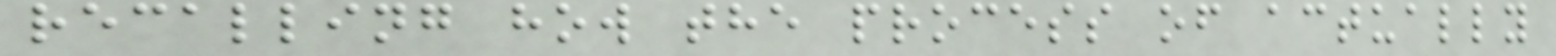recalling how the process of actually
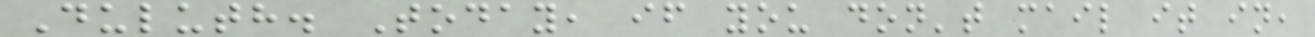Duluth. Today, if you don't mail it in,
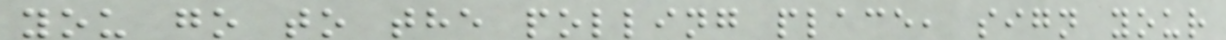you go to the polling place, sign your
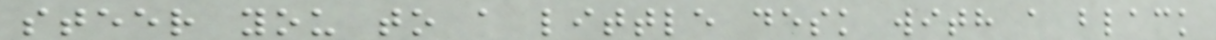steer you to a little desk with a black
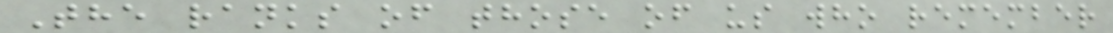The ranks of those of us who remember
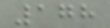178
